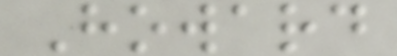Howard
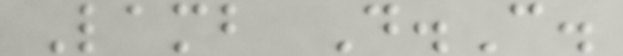Lamb D.C.
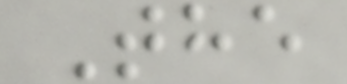The
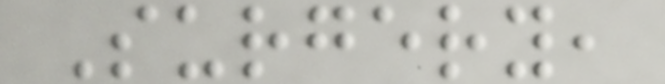Surgery,
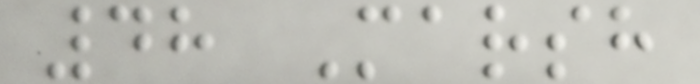48 Marsh
